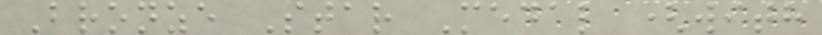Bronze Star Medal (with
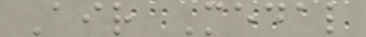Air Medal
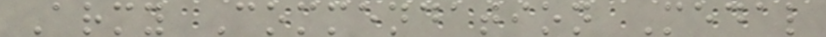Army Commendation Medal
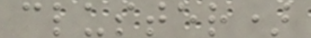cluster)
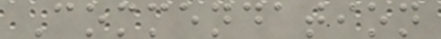Commendation
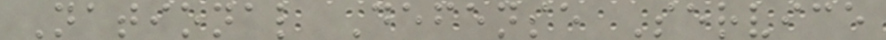National Defense Service
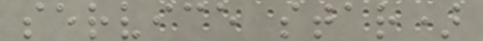service star)
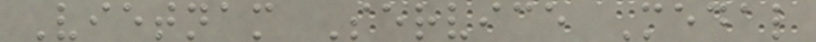Vietnam Service Medal
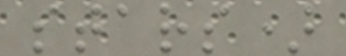stars)
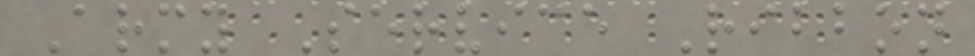Army Service Ribbon
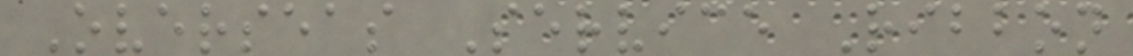Overseas Service Ribbon
